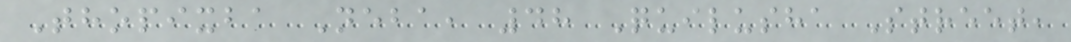Thopixba Neba, 48 Quilusha Street,
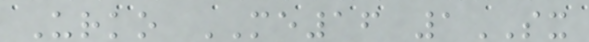Urko ME16 1SX
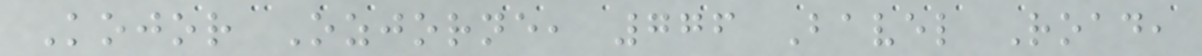Kojor Ozjorne, 776 Bavel Road,
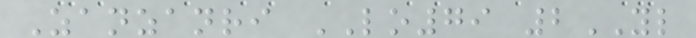Zanzanri LO79 2YL
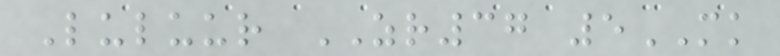Luluur ZR37 5MK
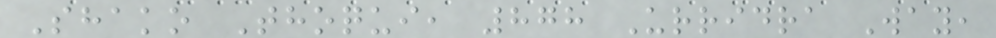Shako Thoqui, 878 Urridra Way,
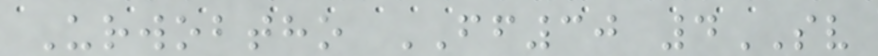Urwobtho FF30 4SV
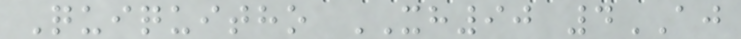Quiquitho XH90 4AJ
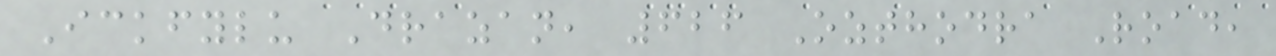Ickfylu Drazan, 626 Ozthodra Road,
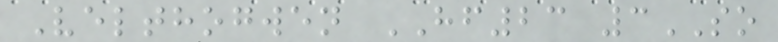Velthogwen HF23 3SO
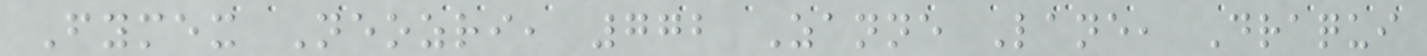Fymex Neozri, 772 Zanne Lane, Draqui
